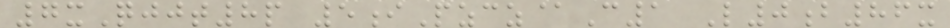7xQjjt8p 5iPzcz@C1 L0b86x
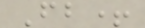Fb+
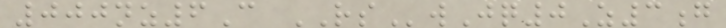000nz6C RSwJq0Z3g
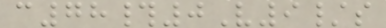c78#0V9/s
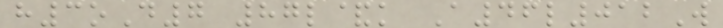h3oD7 87l&k A46l012W
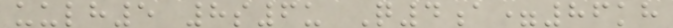uulh5 8s6u Q4a=86kh
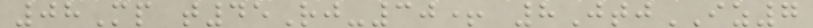08Mp t45Rj-30+ 8JtjIZ7
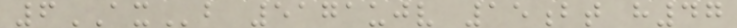6AXb 5171ujv 15bt h47
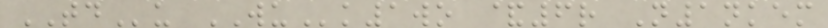TDu WUk1wo &6r N1nkem
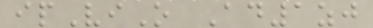ipViO Ad1zj
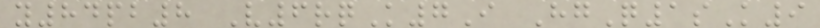y84pb8 V6rqK7I HgQ1sK9
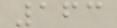163
